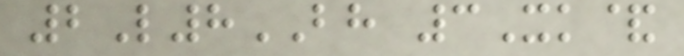2L8BH 3Xk&
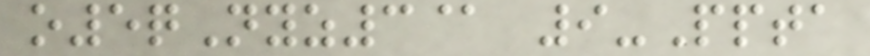o5qNyz3@ 9-Ppta
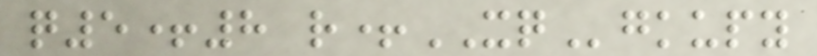q5+8 r+XQgkupy
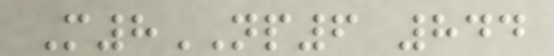M8NP6 844
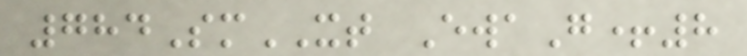784SmXT EwaG+8
